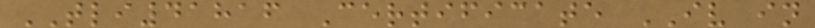TLI41816 Certificate IV in
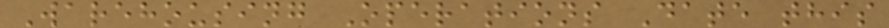Warehousing Operations Date this
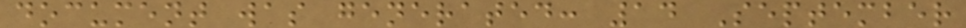document was generated: 14 September
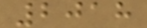2018
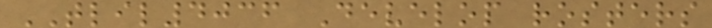TLIL4036 Develop rosters
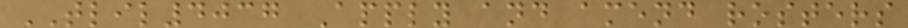TLIL4037 Apply and amend rosters
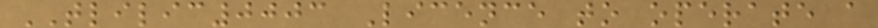TLILIC0003 Licence to operate a
